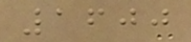1600
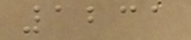1231
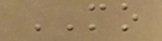MO
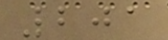201
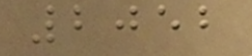2052
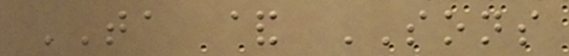TA & SONS
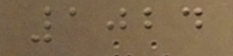1024
